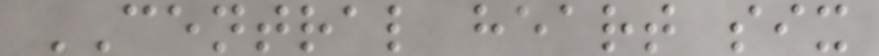CENTRAL heart six
